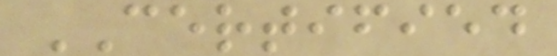CERTIFIED
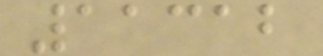11312
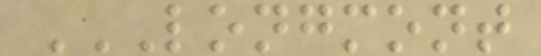LONGMONT
